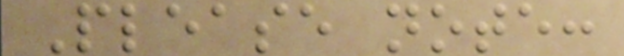Please note:
